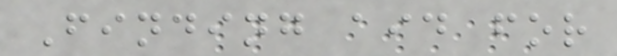Finding aid for
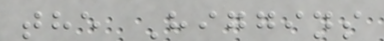the Higgins
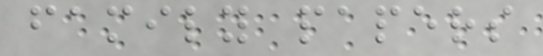family papers
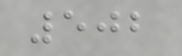502
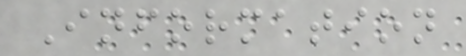Information
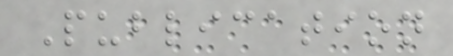Publication
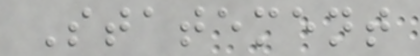Statement
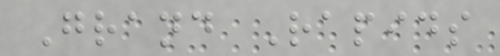Grand Rapids
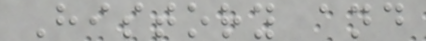History and
